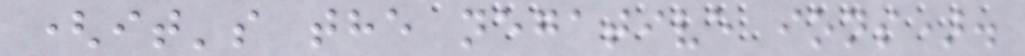(it's the negative ions).
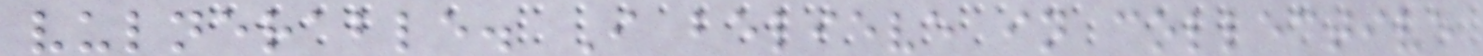vulnerable. I believe in collective
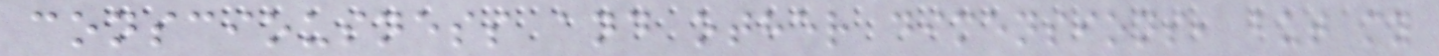consciousness and other dimensions, but my
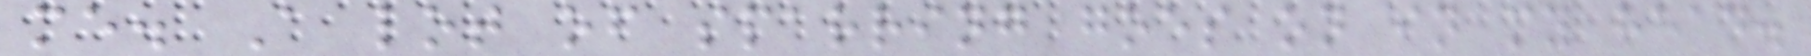me. A lot of sparring goes on in my head.
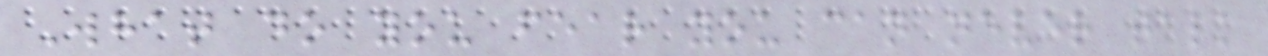What do you fear you can never talk
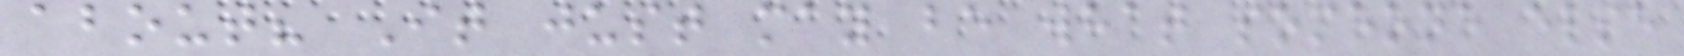about? It just may be what someone else
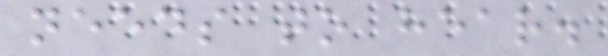needs to hear.
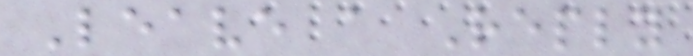Leave a Reply
